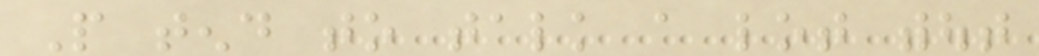People tend to talk a lot without
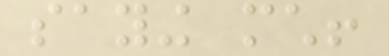saying much!
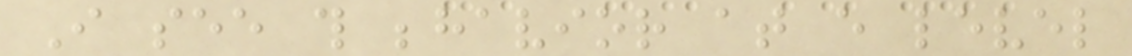I see this behavior at every level
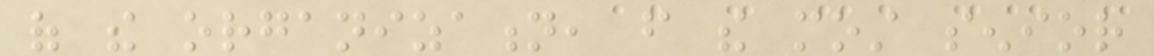of the organization, from the most senior
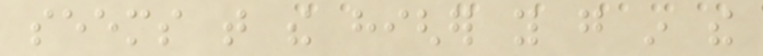seems that the higher you go in the
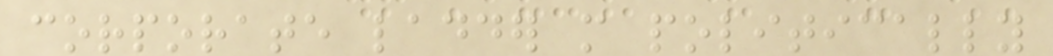corporate ladder more politically
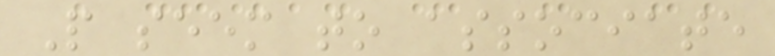People seem to associate
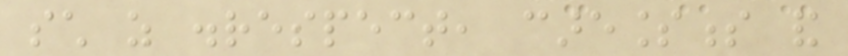such as disrespect, carelessness and
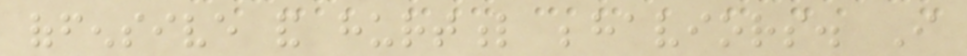offensive and hurtful behaviors. I
